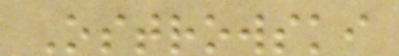Ostrowski
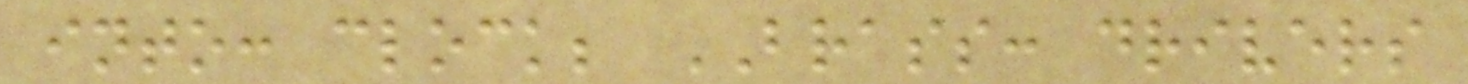into: clock; BRASS: drivers
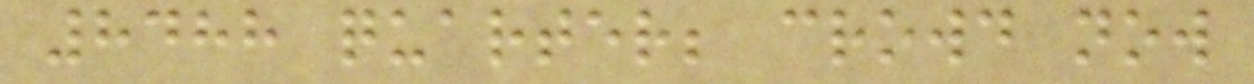8488 quarter; crowd now
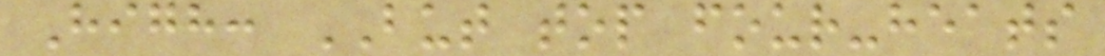High: BUT top four-heats
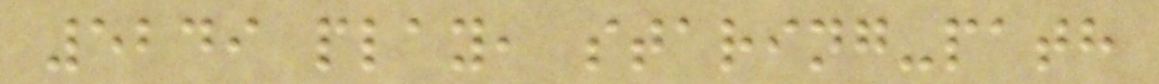5249 play, staring-path
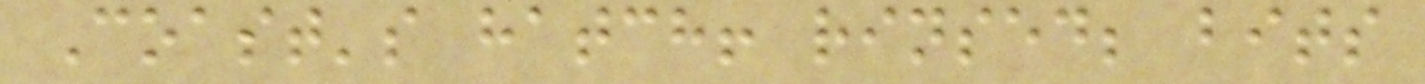Coast's hatch! rinsed; bits
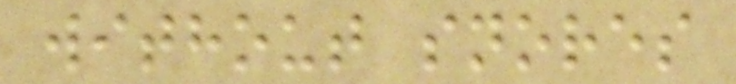without snores
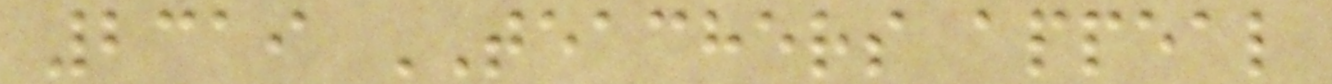2319 TEACHERS appeal
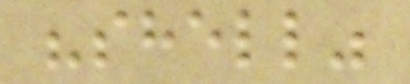"shell"
